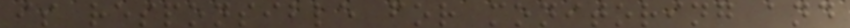is responsible for monitoring and
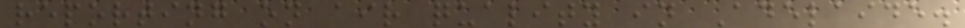reporting on air quality in Adelaide.
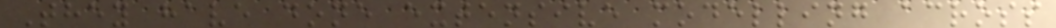They have done extensive modelling across
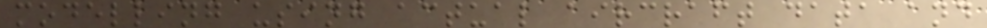modelling using actual aircraft data and
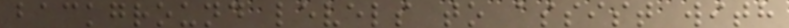background levels to assist with
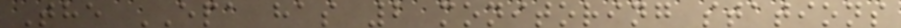The EPA has 2 monitoring stations
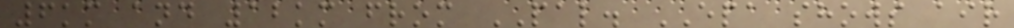6km and 12km from PAL. EPA shows air
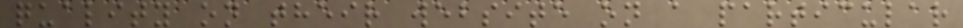quality on their website on a particular
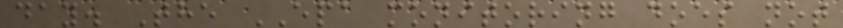day. The EPA monitoring does not
